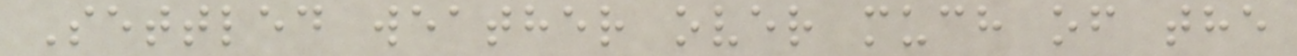Settled weather over much of the
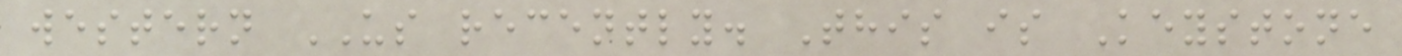western US recently. This is Keystone
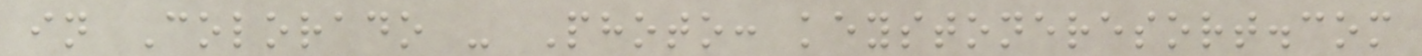in Colorado - Photo: keystoneresort.com
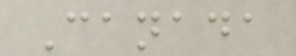Canada
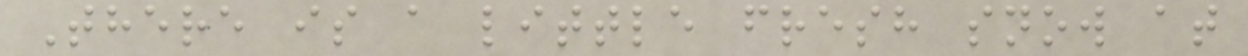There is a little fresh snow at
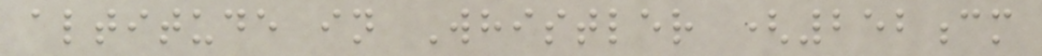altitude in Whistler (252cm
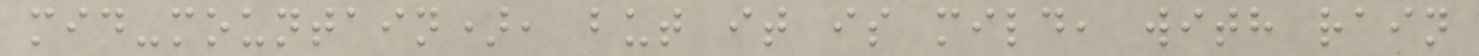mid-mountain), but it is mild, with rain
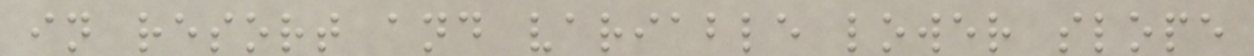in resort and variable lower slope
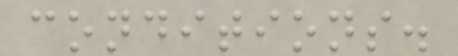conditions.
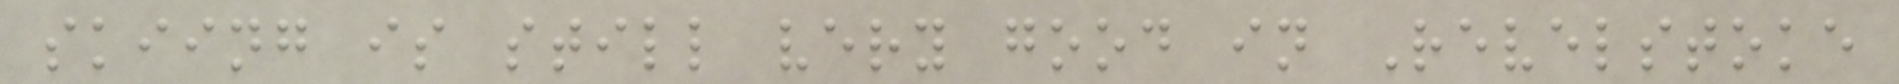skiing is still very good in Revelstoke
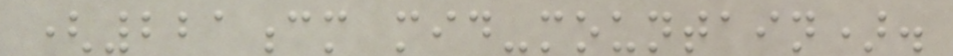(221cm mid-mountain).
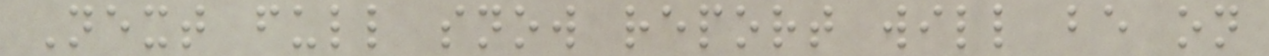Next full snow report will be on
